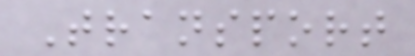Transport
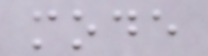mode
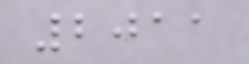2011
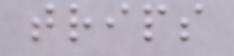trips
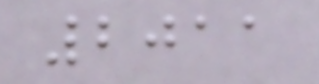2011
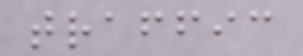traffic
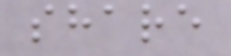share
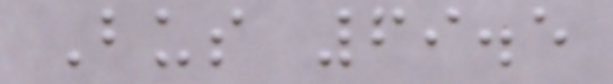Bus 69.5
